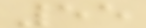55
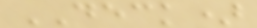DECK)
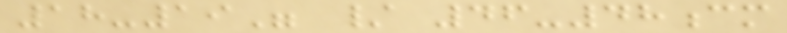18-19" / 46-48cm
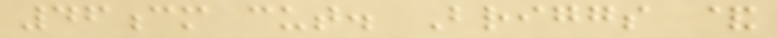46cm cut. Briggs &
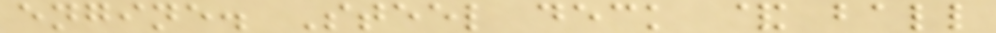engine. Steel deck & ball
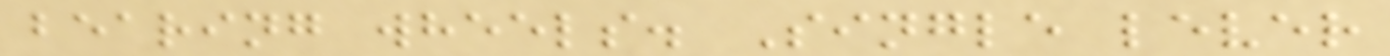bearing wheels. Single lever
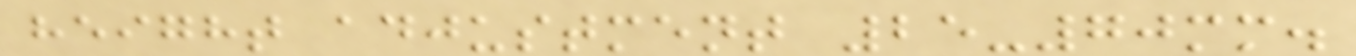height adjustment 25-70mm.
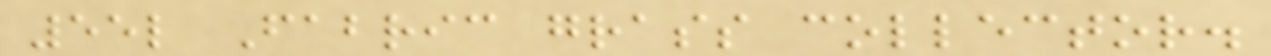55l Fabric grass collector.
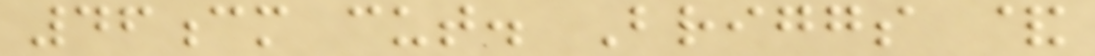46cm cut. Briggs &
